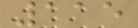115
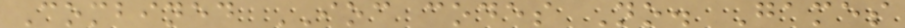Combined IOC codes No. Games
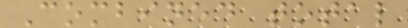Combined total
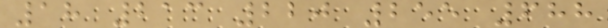18 213 220 255 688
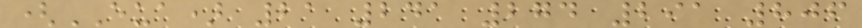(EUA) 21 241 274 291 806
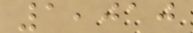1,010
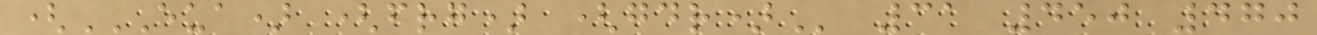(EUA) (FRG) (GDR) 31 450 470
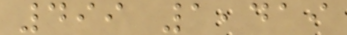499 1,419
